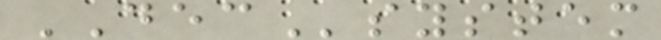DECsystem
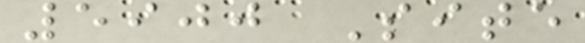5900 Site
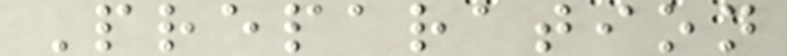Preparation
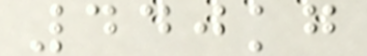440kg
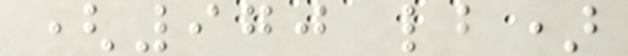(970 lb)
